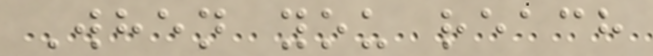When you reach
